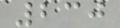230
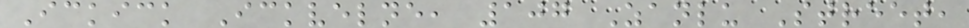Ickick Ickvelne, 107 Zanlu Street,
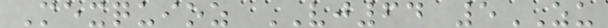Mexquioz VJ64 5ZU
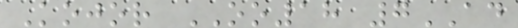Kojor OO18 7AD
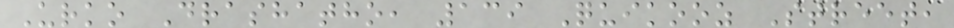Urko Drashatho, 139 Quikooz Street,
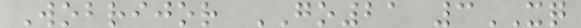Wobrijor GO21 3XQ
